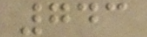743
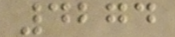4274
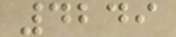4249
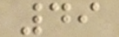49
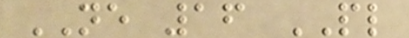NE 16 PL
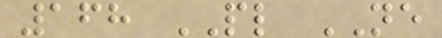168 PL NE
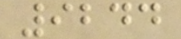9244
